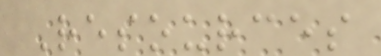Resources
